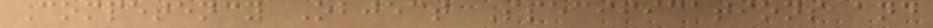Competency Object Specifications and
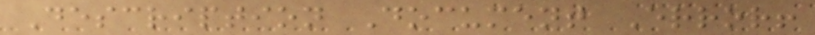Description Document Error!
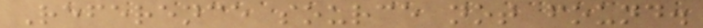Reference source not found.
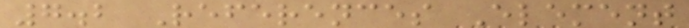7.2 References Element
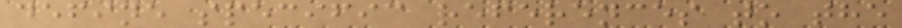define specific references to the
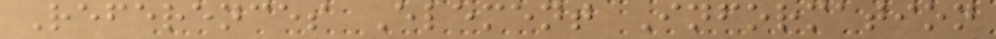References Element Information
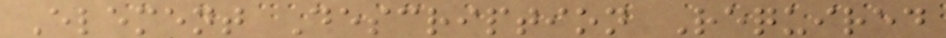Element Description Required
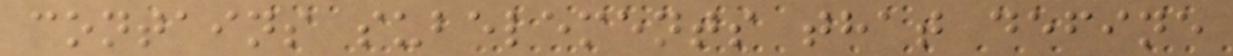contains subelements that define
